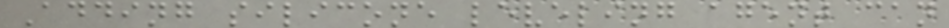Adding silicone leveling agent can
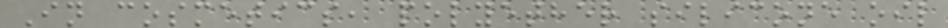In cosmetics, polyether silicone oil
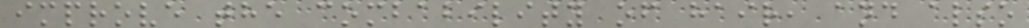improve the combability of hair, and also
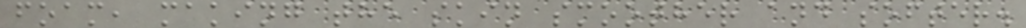foam, making the skin smoother and softer.
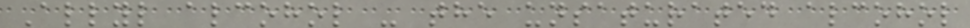Allyl alcohol - the unsaturated alcohol
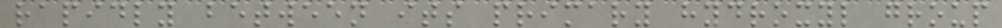rapidly between its primary hydroxyl group
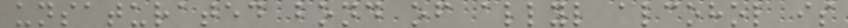unsaturated bond of allyl alcohol is
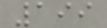199
